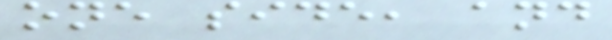one side, and
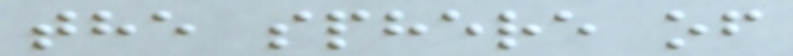the sphere of
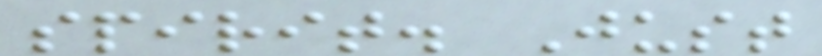spirit. Just
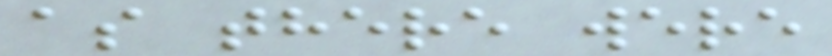as there were
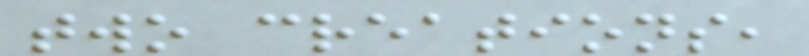two creations,
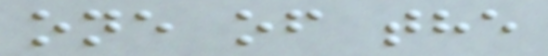one of the
